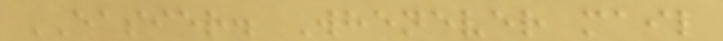EASIER. Whenever mail
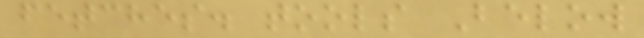fetches. tools Below
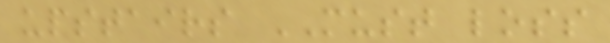upstairs MUST loss
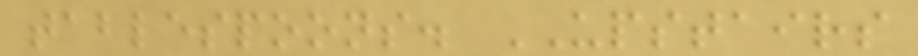tablespoons. UPSTAIRS
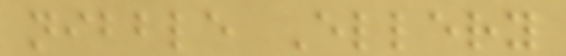nibble Ellery
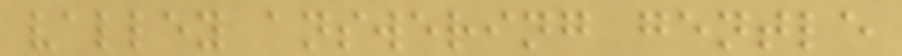valley answering gentle
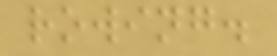rowing.
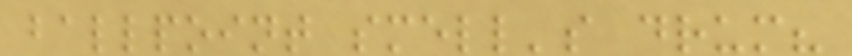ballpoint smell's drum?
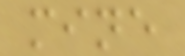mine
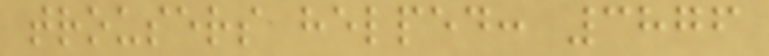trousers helped: 3876
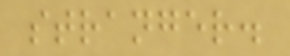stranger.
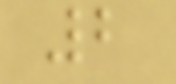2
